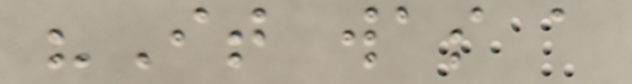"It was a
